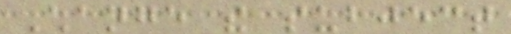Change the subject
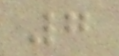7
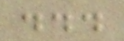...
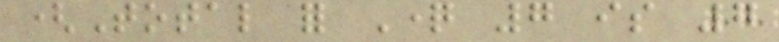(Total for Question 7 is 7
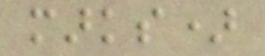marks)
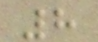8
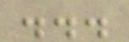...
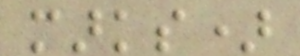marks)
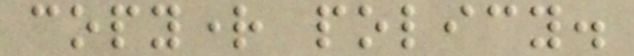copyright policy.
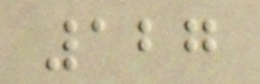127
